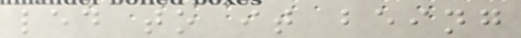led to it being
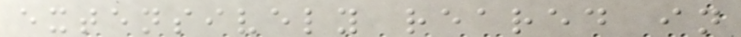extensively reared in
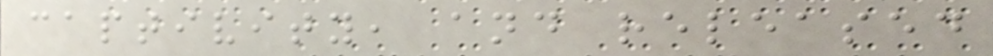captivity, and released
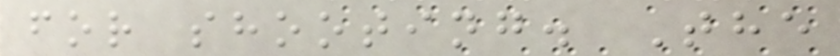for shooting. The
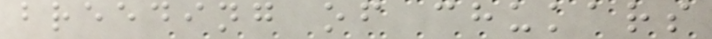breeding of chukars
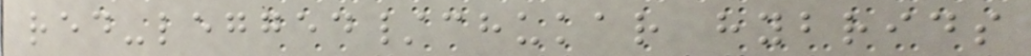red-legged/chukar hybrids
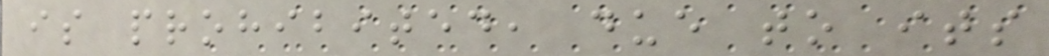is prohibited, due to its
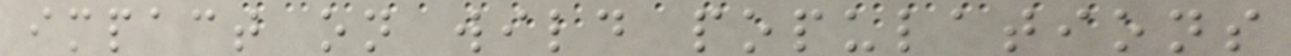impact on wild populations
